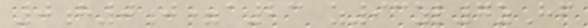0h0j=a23 z93zl7zHf
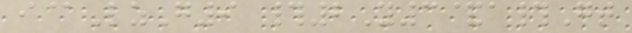i@LzG9 #2Y3&a#Gt
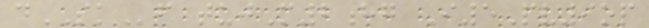dSKf tujM2hg I5Pv9op
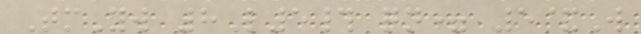TmYw 8L5# qn= 5&W
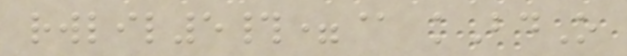rwlil5#=@ kBdO
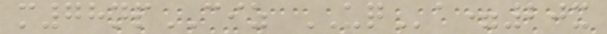m78npCIZ UQa=20x
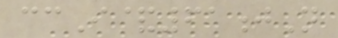ccI&61jN
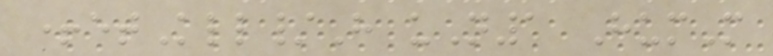+etKll/H uN1 HumM
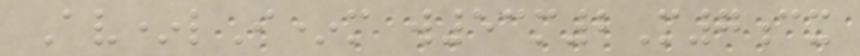Av*lI*m w53m2M7cx
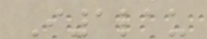I1lau
